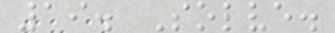19. Solve.
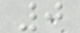0
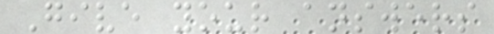Give your answers
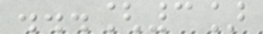...[3]
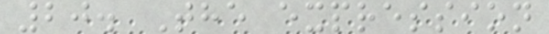20. The expression
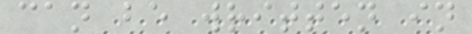can be written in
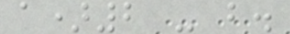a)2 - b.
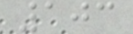103
